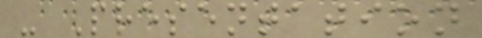- Presentation
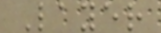Layer
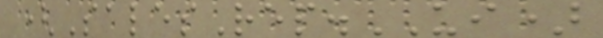(SalesRep.UI)
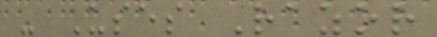- Uses Razor
